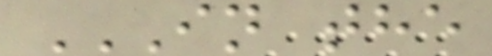IN THE
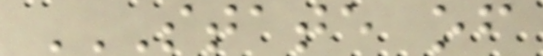STATE OF
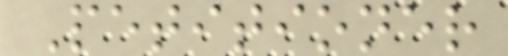Petitioner
